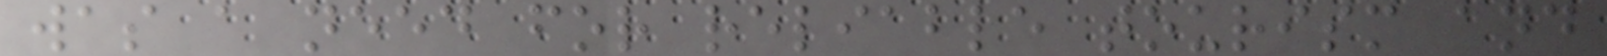was a need for reliable tourism and
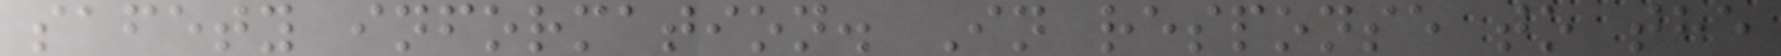safety information. In response to the
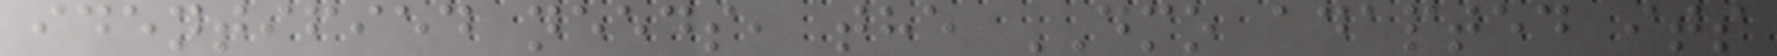identified needs, the DMO adapted its
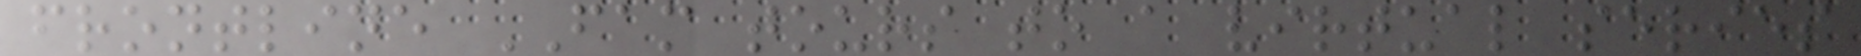frontline FAM tours to a virtual series
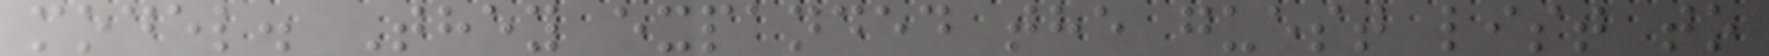model. They expanded the guest list to
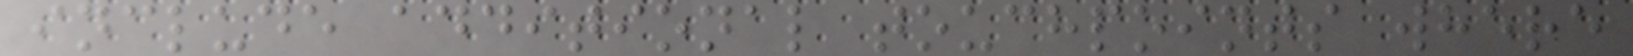include additional touchpoints where
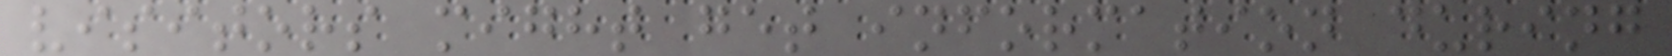visitors might get information during
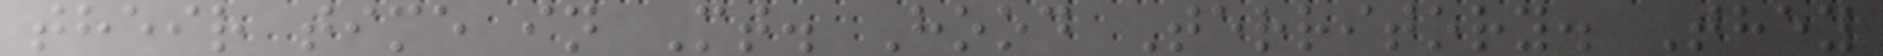their time in Mt. Hood Territory. They
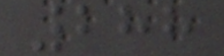288
